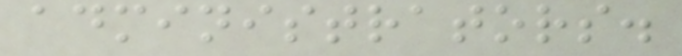administrators.
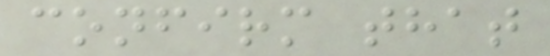confirm that
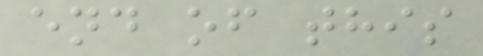end of this
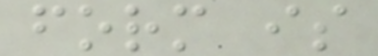form is
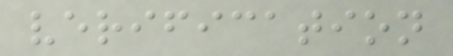verification
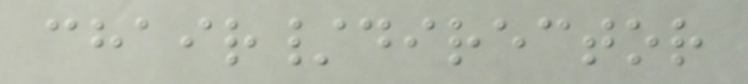chair/director
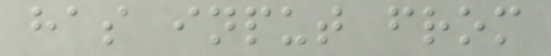has input from
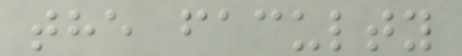the faculty
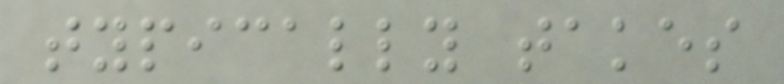typically takes
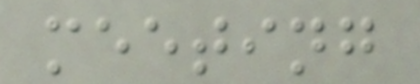meeting
